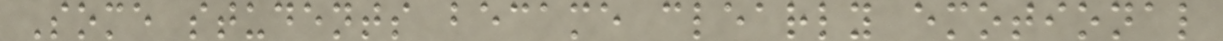Some students became clearly emotional
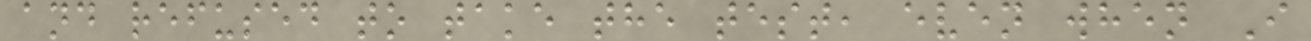and refused to take the test, even when I
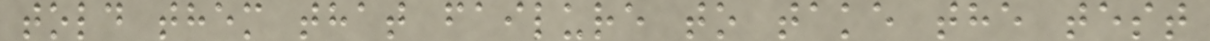told them that failure to take the test
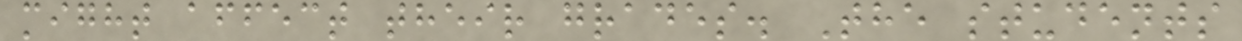might affect their grades. The students
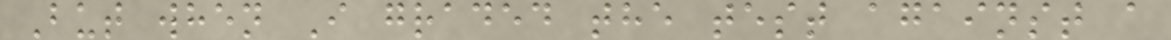But when I graded the test against a
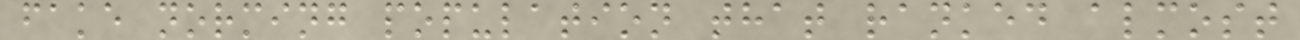fake norming population that ranked almost
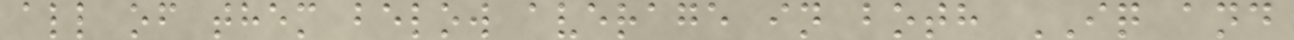all of them below average in both IQ and
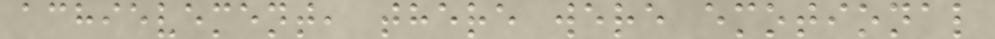achievement, there were emotional
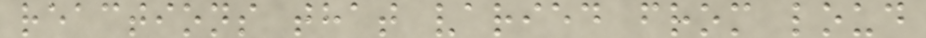reactions that varied from loud
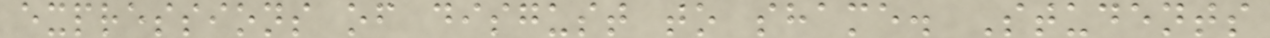expressions of disgust to shame. Students
